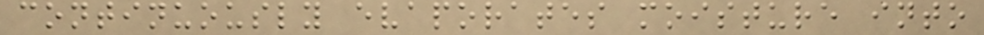continuously evaporates moisture into
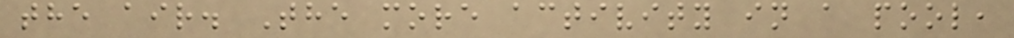the air. The more activity in a pool,
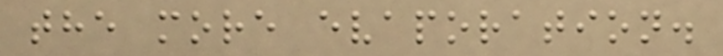the more evaporation.
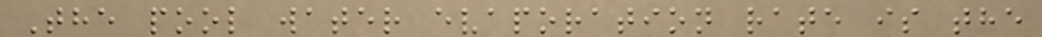The pool water evaporation rate is the
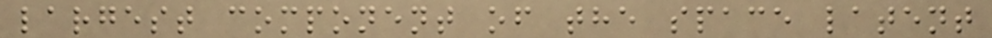largest component of the space latent
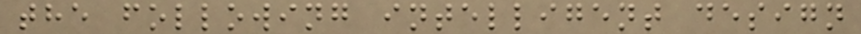the following intelligent design
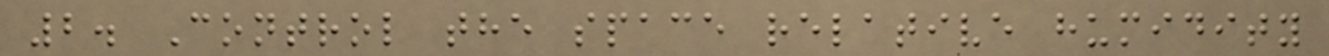2. Control the space relative humidity
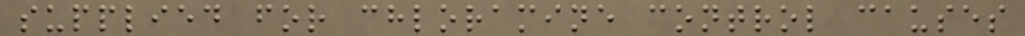supplied for chloramine control causes
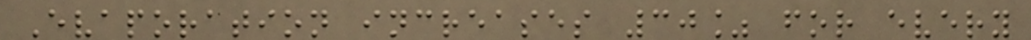Evaporation increases 30% for every
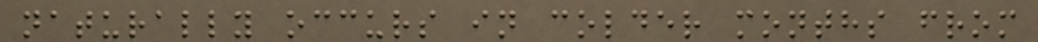naturally occurs in colder months from
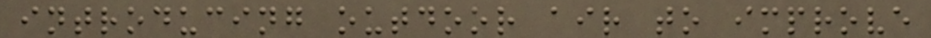introducing outdoor air to improve
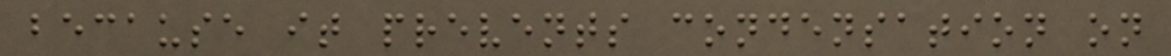because it prevents condensation on
